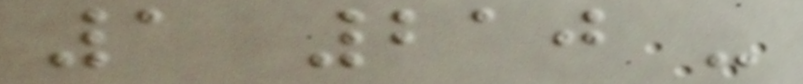1 210 -
